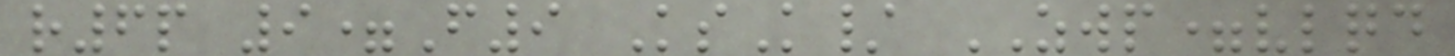r6p 9=F9 KsK/ ZWP=vlqd
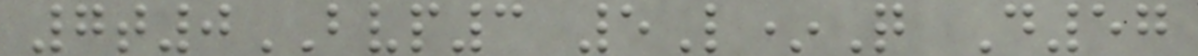7t0BVP3 5L*Q D57
